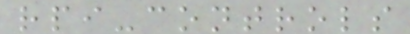rpi-controls
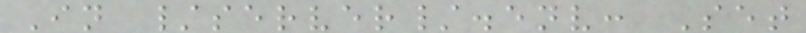In /server/.env: Set
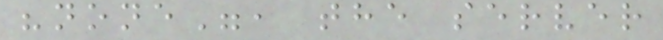"none", the server
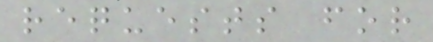requests for
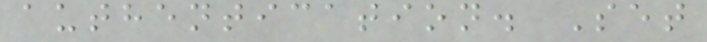authentication. Set
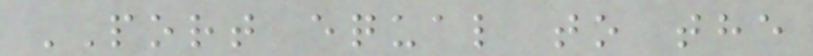PORT equal to the
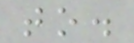to.
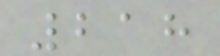218
